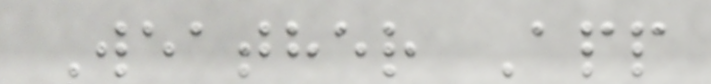Weather App
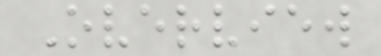Overview
